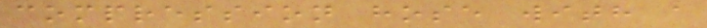compression hose with a
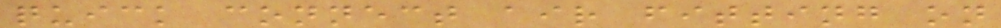quick connect air fitting on
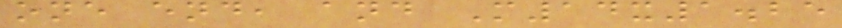one end, and M14x1.25
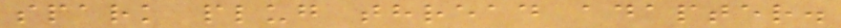spark plug thread adapter.
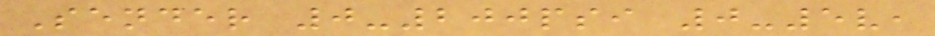Sender 0-200psi 0-5v,
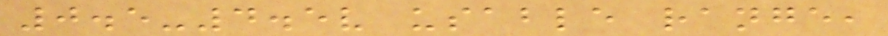0.5-4.5v usable range,
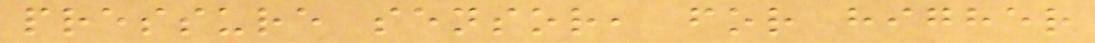pressure sensor, for higher
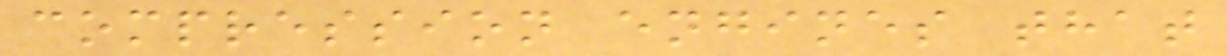compression engines that
